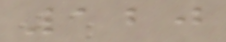120
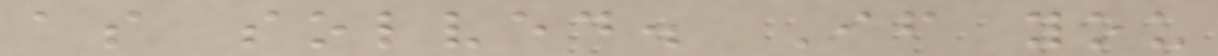as solved. If you
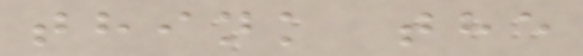think the
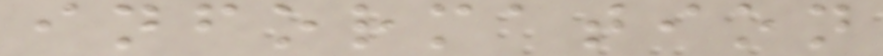information
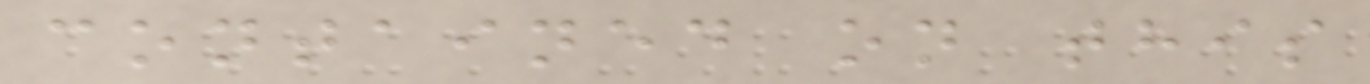contained on this
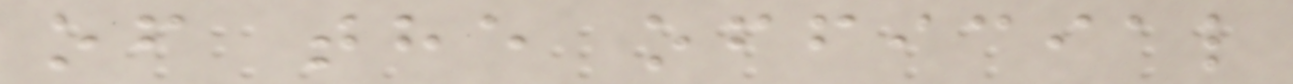of the official
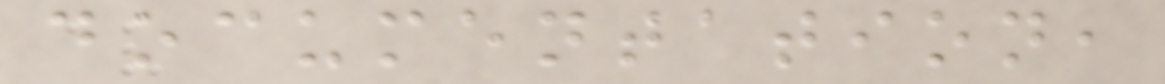documentation,
